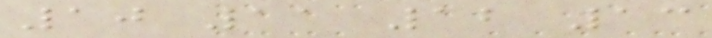10 11 12 13
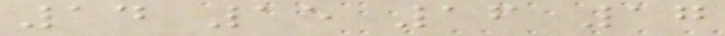14 15 16 17
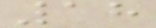18
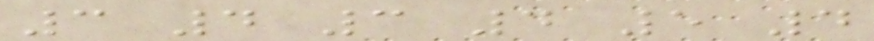3 4 3 4 5 4
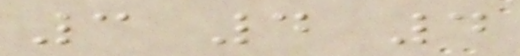3 4 4
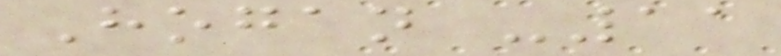Hogan -11
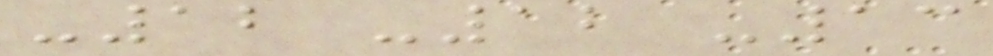-12 -12 -13
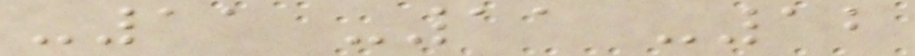-11 -11 -12
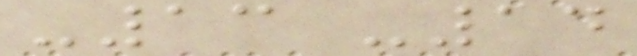-13 -14
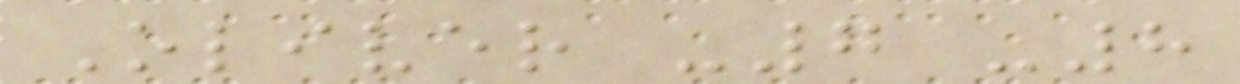Oliver -7 -8
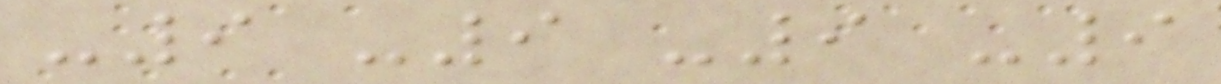-9 -9 -9 -9
